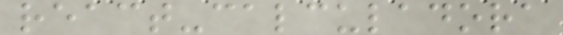react-calculadora
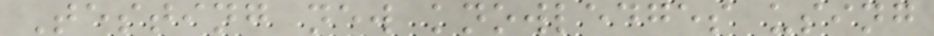Testing new knowledges using
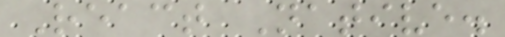React Native.
